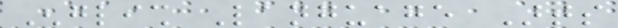English Language Arts
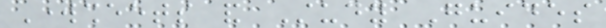Worksheets and Study Guides
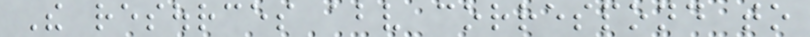The resources above correspond to
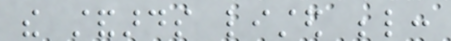the standards listed below:
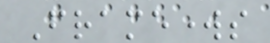Frameworks
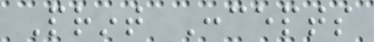Print Concepts
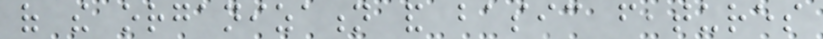of the organization and basic features
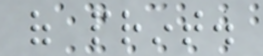of print.
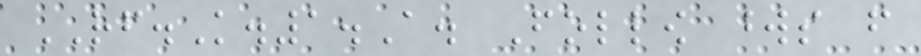RF.K.1.A. Follow words from
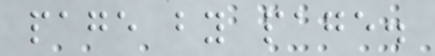page by page.
